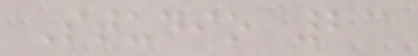Studio 23
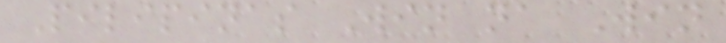Pilipinas Win na Win
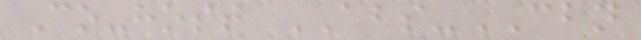Co-host ABS-CBN
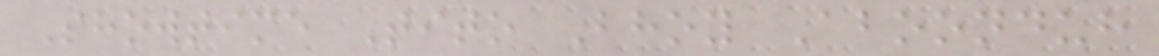Showtime Tito Bhoy Aboonduh
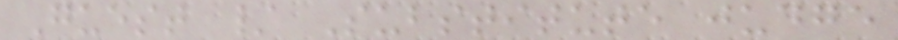Guest / Substitute judge
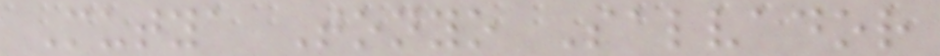Mutya Tonyo Salvador
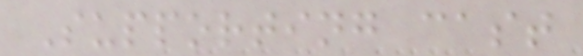Supporting cast
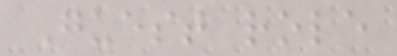Guest role
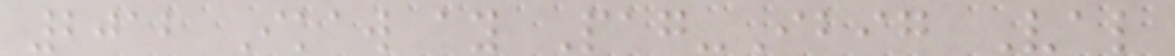2012 Ikaw ay Pag-Ibig Val
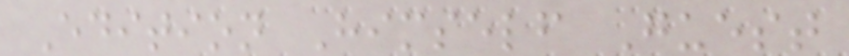Edition Himself Guest
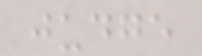judge
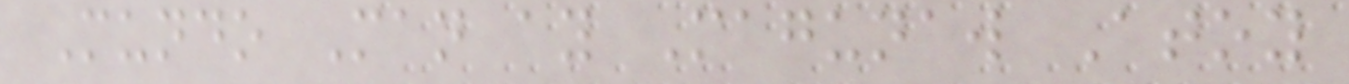Mundo Man ay Magunaw Atoy
